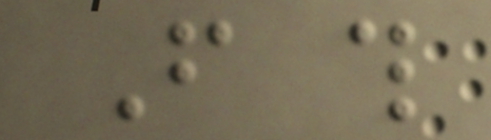From this
